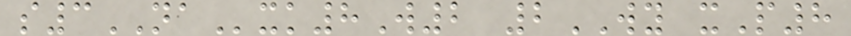s3NAxk8W2 2WY xP8
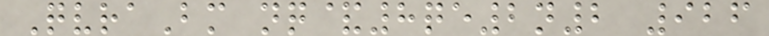QvraBm nq&8qe2n2 926
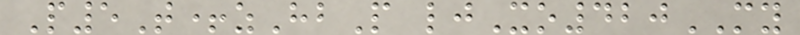P5T+zHbP ljXo420MY
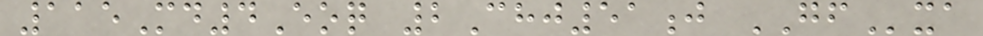115Md4Eoq 2Chj51j GFxa
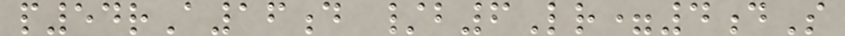p54rA16d /b6Lr=4dS
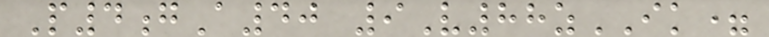P4gA40 9V88zIK=
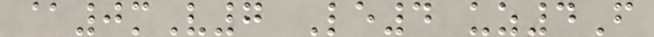@0mV7 Le4 uz4F
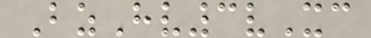BzHv3vXc
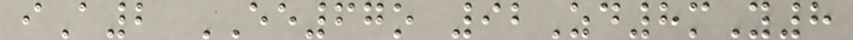iA2 EE67o 92Zd8mY8
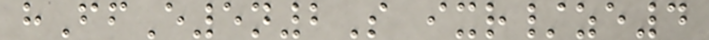hFfE5n2S ixr/ze4
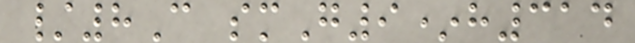/8C smG9*h314
